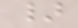}
